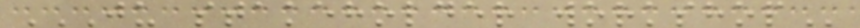JU STAKEHOLDER WORKSHOP
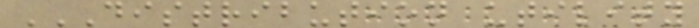DISTRIBUTION UTILITY
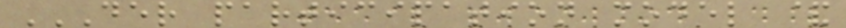DER PARTICIPATION MODEL &
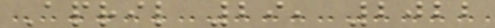April 29, 2022
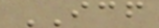ICF
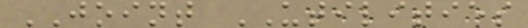JOINT UTILITIES
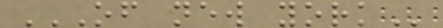OF NEW YORK
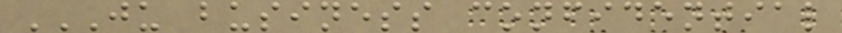JU BUSINESS CONFIDENTIAL
